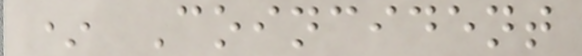* Coincident
